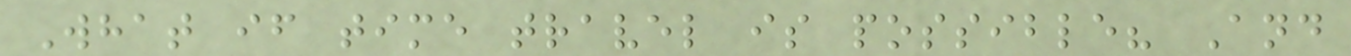What if time travel is possible? And
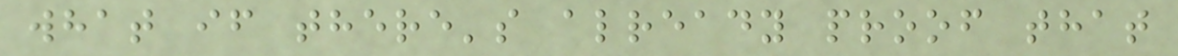what if there's already proof that
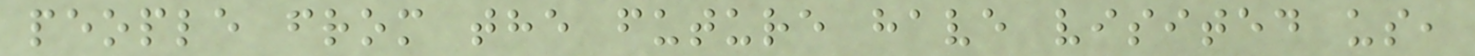people from the future have visited us,
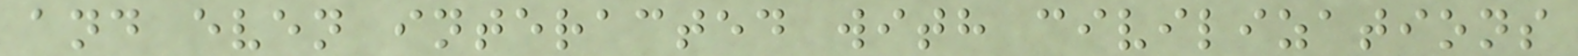and even interacted with civilizations
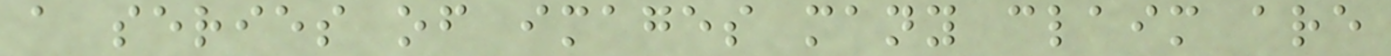a series of images many claim are
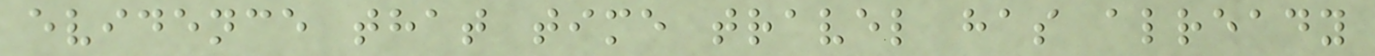evidence that time travel has already
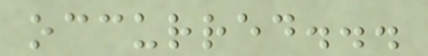occurred...
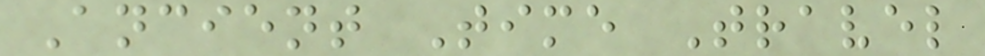Ancient Time Travel
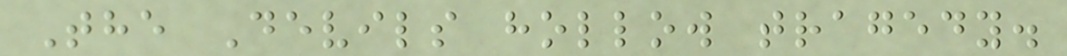The Devils hollow tragedy.
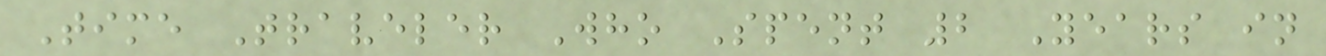Time Traveler Who Spent 2 Years in
